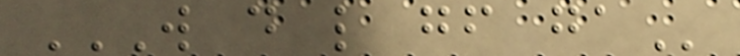W D L GF GA
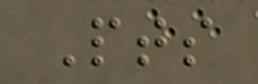Pts
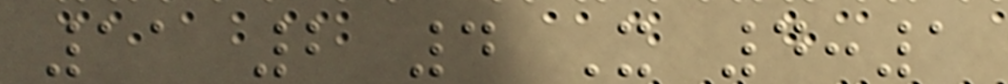11 2 4 X 4:1
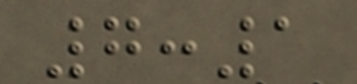7:1
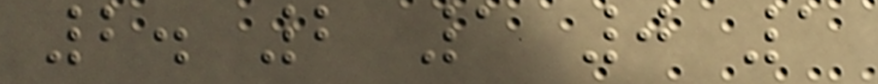2. 2 1 0 1
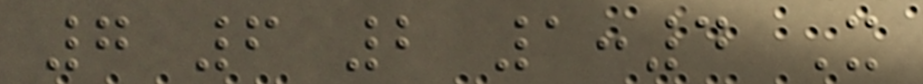7 6 2 1:4 X
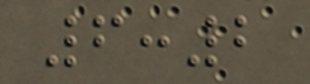6:2
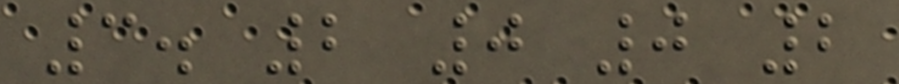3. 2 0 0 2
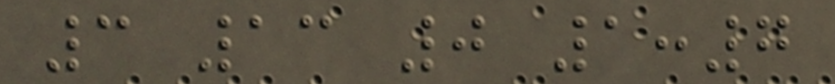3 13 0 1:7
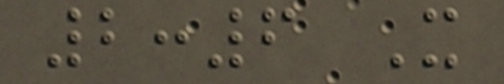2:6 X
